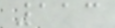113
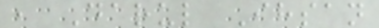, Darul Ihsan
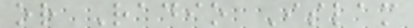or Radio Islam
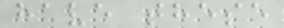have these
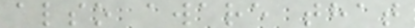also aware that
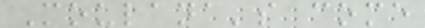Moulana's come
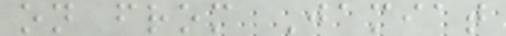on from Jamiat
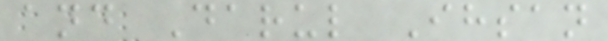and Darul Ihsan
